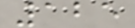125
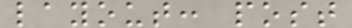layout: post
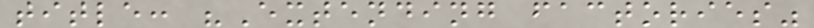title: "Extending factories"
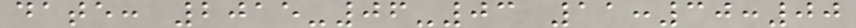date: 2015-06-03 11:30:00
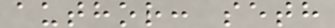author: seth
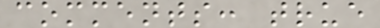comments: true
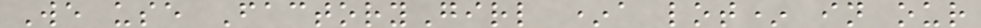We use FactoryGirl *a lot* in our
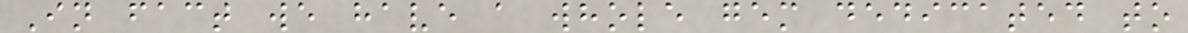In fact we have a whole gem dedicated to
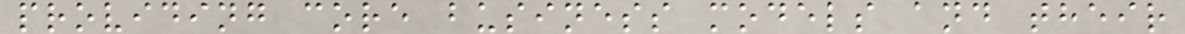providing core business models and their
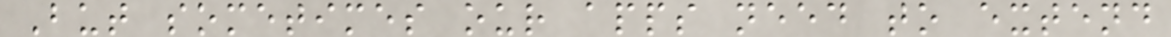But sometimes our apps need to extend
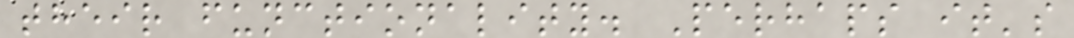their functionality. Perhaps it's
